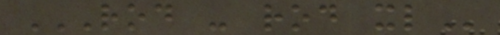ROD - ROD XL
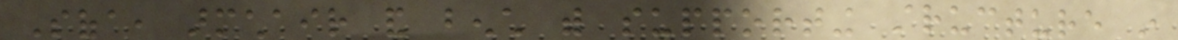Sofa, armchair and bench with supporting structure in
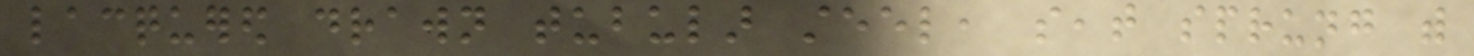lacquered drawn tubular steel, seat sprung with
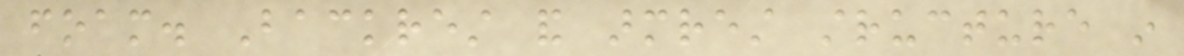foam. Backrest and armrest structure in
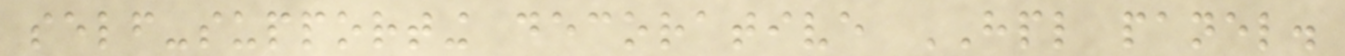self-supporting decorative HPL panel.
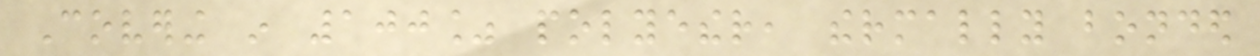Covering in 100% polyether, thermally bonded
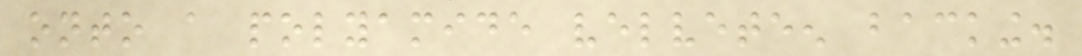onto a polyamide velveteen backing.
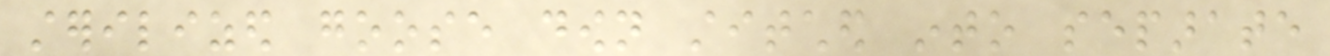sterilized goose down stitched into separate
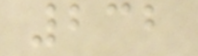232
